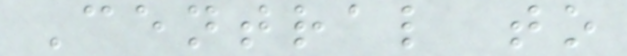Central to
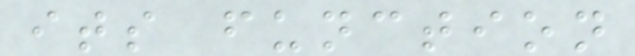its function
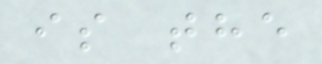is the
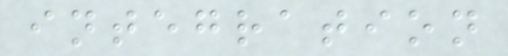integration
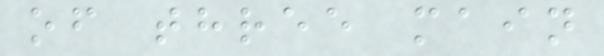of three main
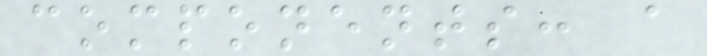components: a
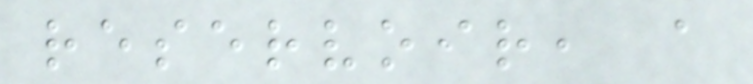reservoir, a
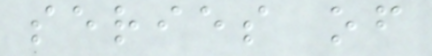series of
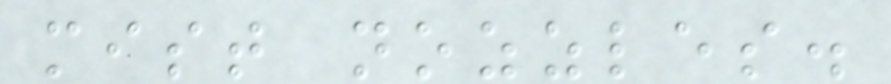mist nozzles.
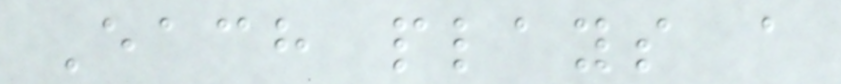Each plays a
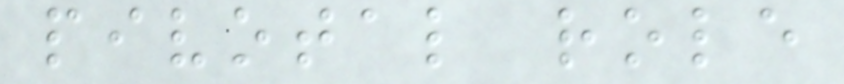pivotal role
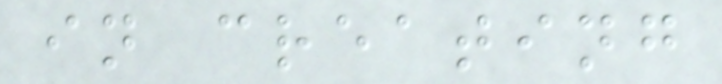in creating
